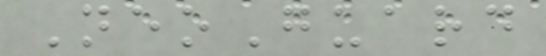NeoGuard
